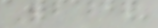266
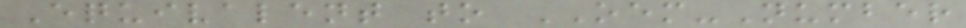Equivalent to OEM-Number
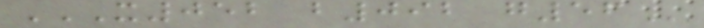X052 B092 G56
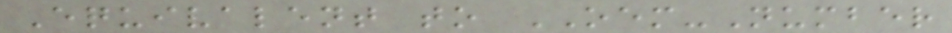Equivalent to OEM-Number
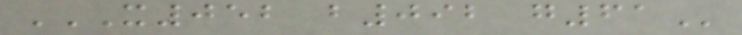X052 B092 G61
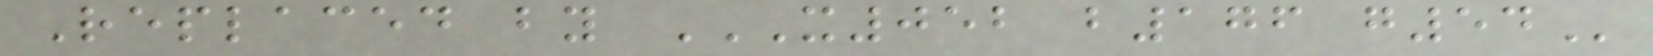Replaced by X052 B176 G54
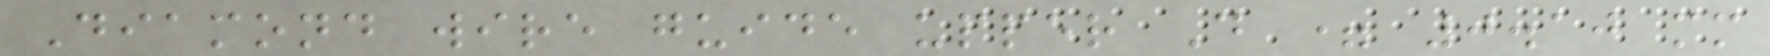Diamond wire guide upper D = 0.10 mm
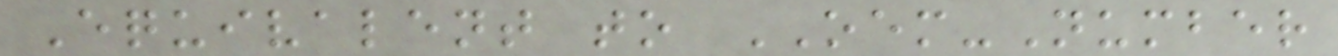Equivalent to OEM-Number
